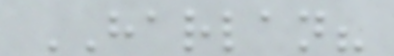HARLAN?
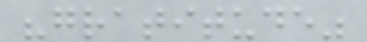"gratitude"
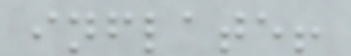inflate!
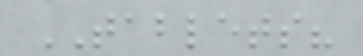TABLETS?
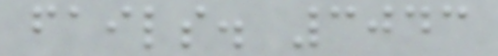fails. 3043
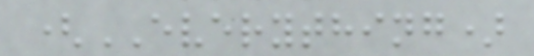(EVERYTHING)
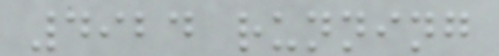4924 running
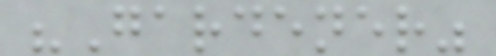"Gardener"
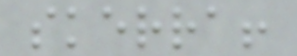skerra!
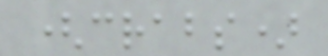(crabs)
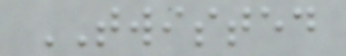TWISTED
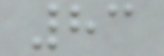83
